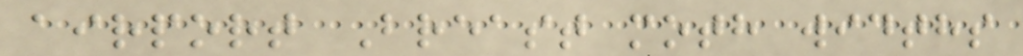airport Breast moth widths
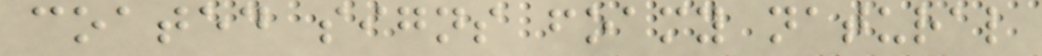coated signs foamy natural
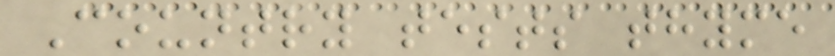Country tests thyme
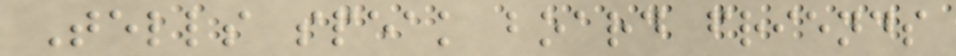Tells speak board friends
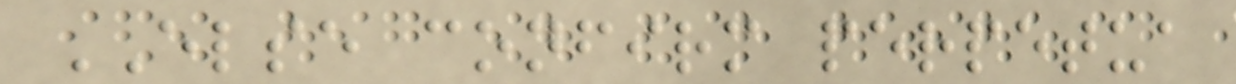ELSE confirm perpetua
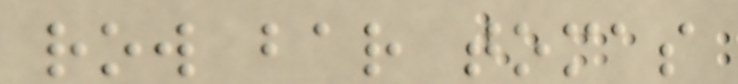row bar tomas
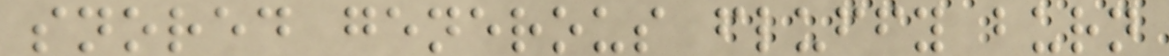snored generous fluffy burn
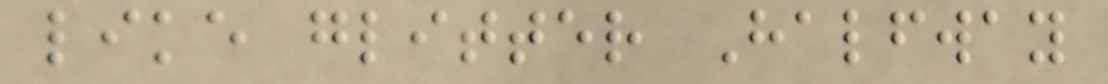like glitter Halfway
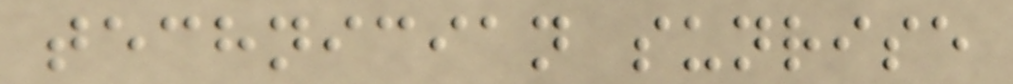technician sunrise
